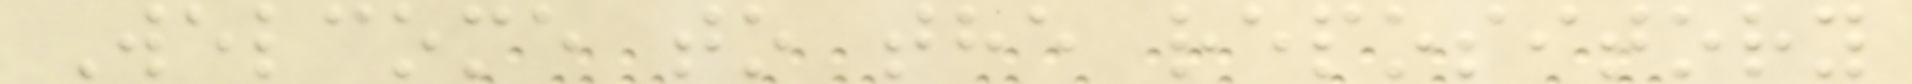Welcome to the repository
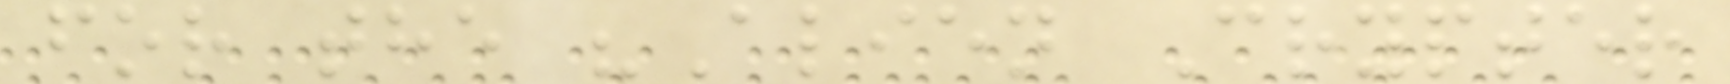for the "Alien Crypter
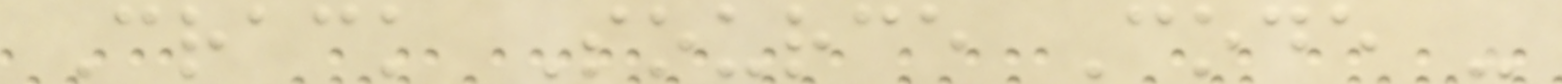Crack Source Code -
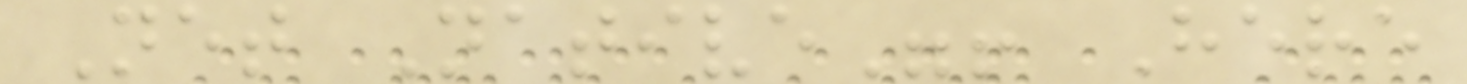Net Native"! Here
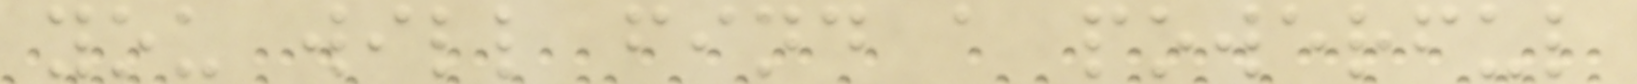you will find a powerful
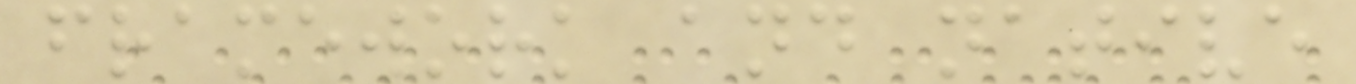framework and native
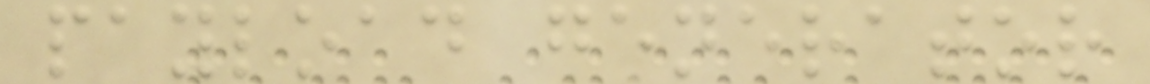payload generator
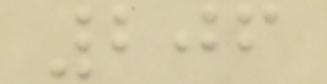206
